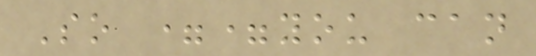So ==you can
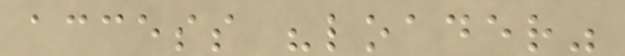access "loader"
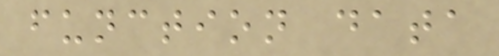function data
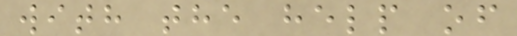with the help of
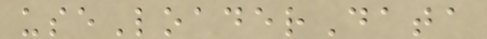useLoaderData
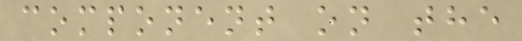component on the
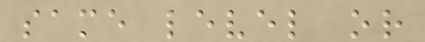same level or
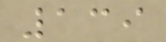139
